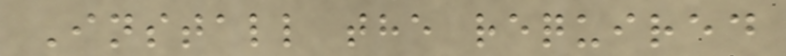Install the required
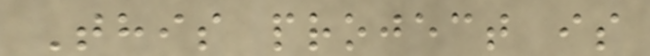This project is
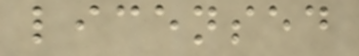licensed
